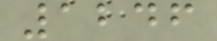1246
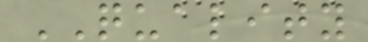QUALITY
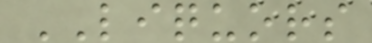LIQUORS
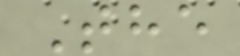The
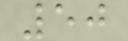50
